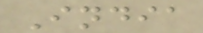India
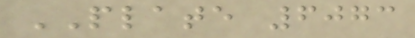PLATE 6073
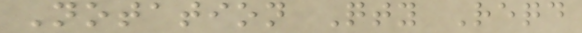Notation Qty Reqd
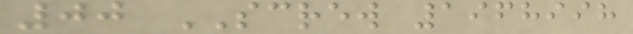00 SCREW 1968998
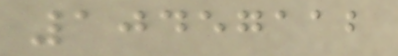10457112
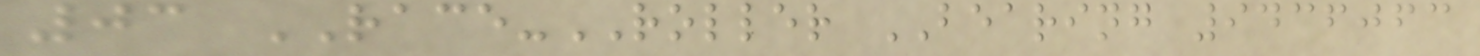03 RACE-ROLLER BEARING 9436063
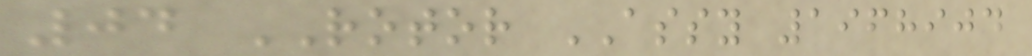04 ROTOR ASSY 1968904
